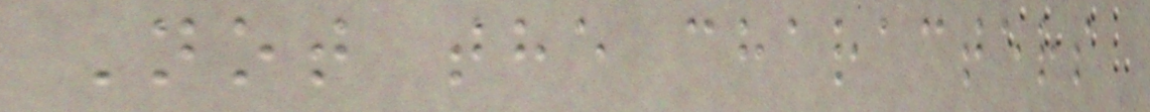Not the characters
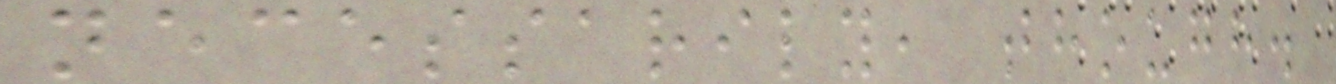necessarily, though.
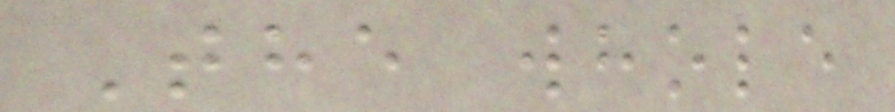The whole
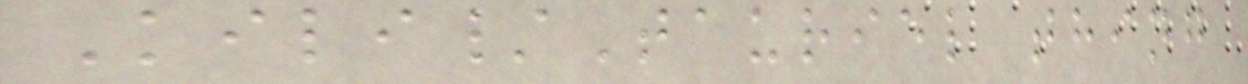Kili/Tauriel thing
